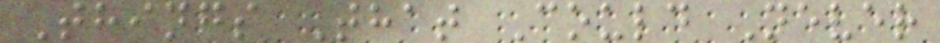Things That Could Never
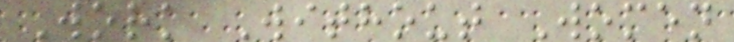Work Without Women
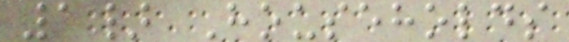1} Households
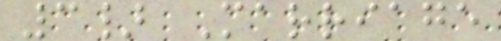3} Marriage
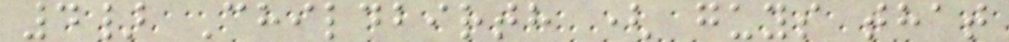4} Childbirth ( guys that
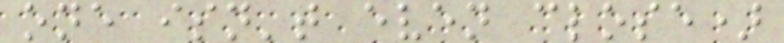one isn't even close)
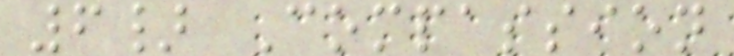6} Compassion
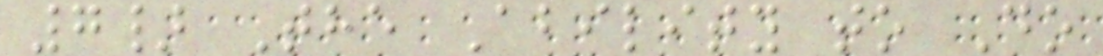7} The Ability to Do
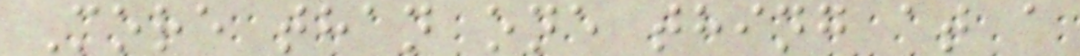More than one thing at a
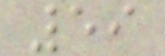59
